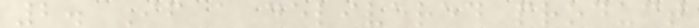2. If a delivered product
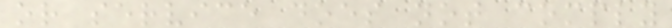or service does not comply
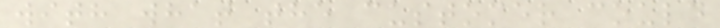with what the customer could
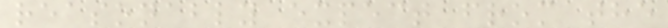reasonably expect from the
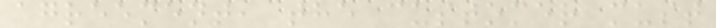agreement, the customer must
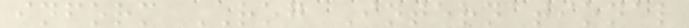inform ROG International
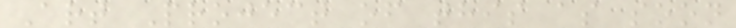Art Project of this as soon
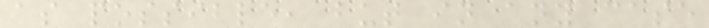as possible, but in any case
